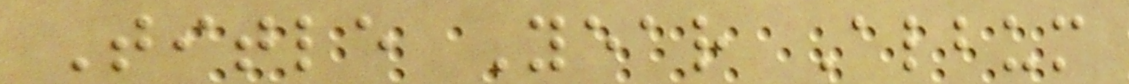Title Year Album
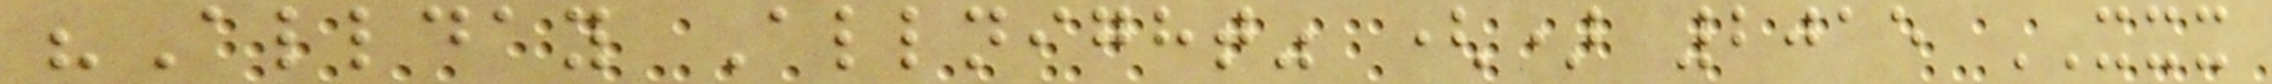"Allday Allnight" () 2015 XXX
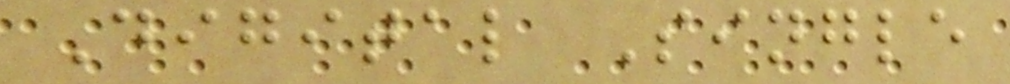Digital Single
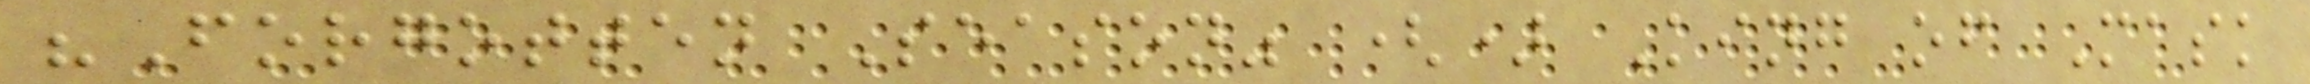"Forgotten Season" () King of Mask
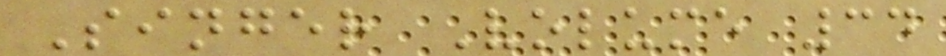Singer Volume 34
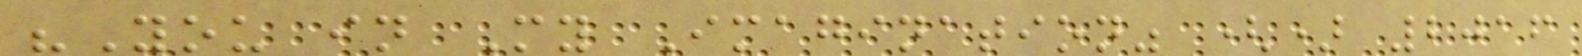"You in My Imagination" () 2016
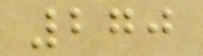270
